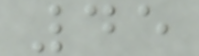45
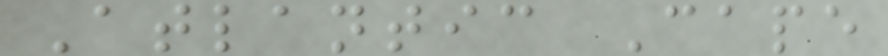Atlantic Cape
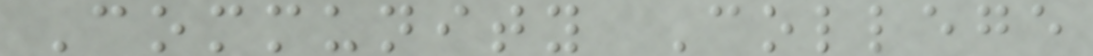Community College
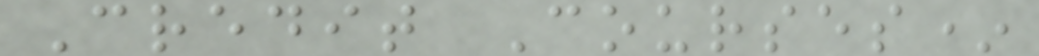Credit Courses*
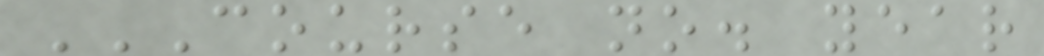COURSE NO. YEAR
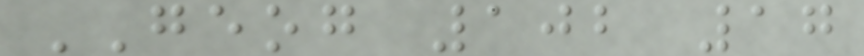GEOG 102 17
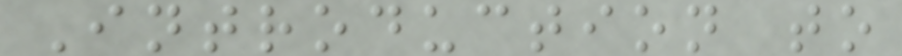Introduction to
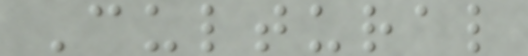Cultural
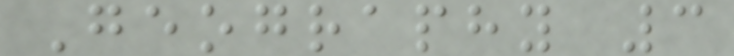Geography 3
